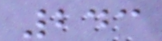243
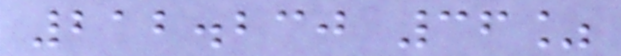212.230 36%
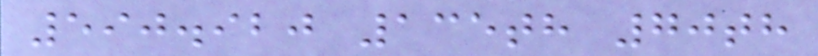590.920 135th 70th
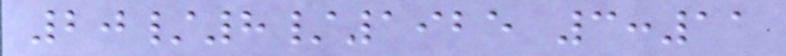20/8/1925 3:11
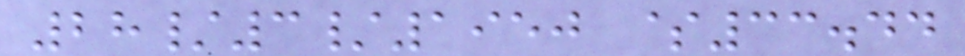28/3/1950 $33.44
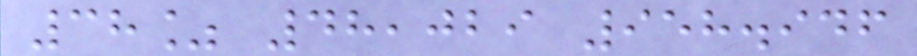38% 48,029 958.946
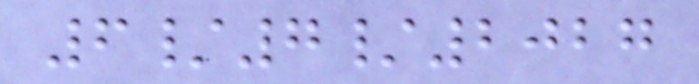6/7/2027
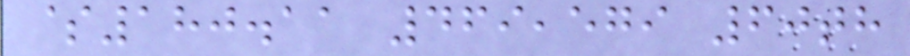$180.11 469,579 60th
